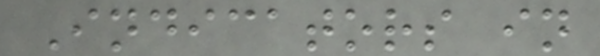Indicators in
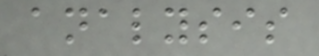analysis
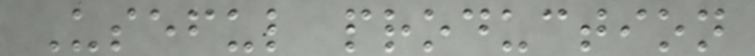Useful production
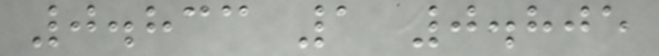0.833 1 0.805
